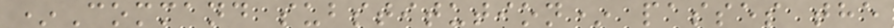*Command substitution* passes the
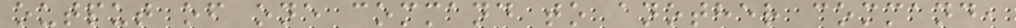output of one command to another command,
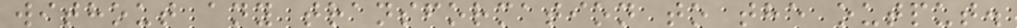without any transformation to the output.
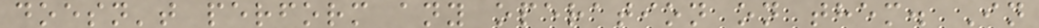doesn't perform any operation on them. In
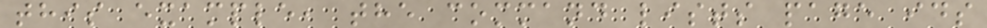this example, the command lists page ids
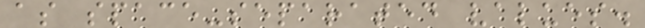as space-separated values.
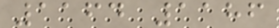1164 1186
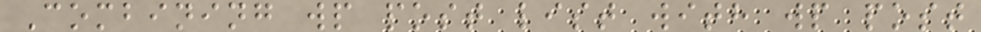Combining wp post list with wp post
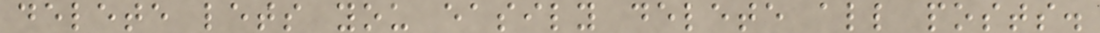delete lets you easily delete all posts.
